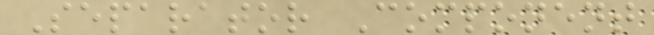Separator Component
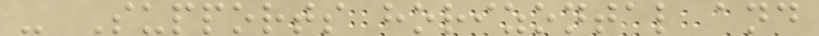- Supports horizontal and
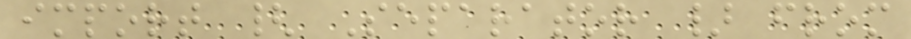import { Separator } from
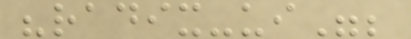"radix-ui";
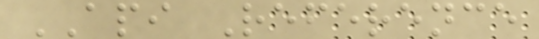API Reference
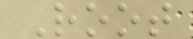Root
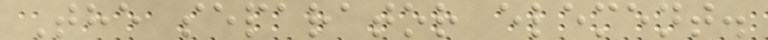The separator element.
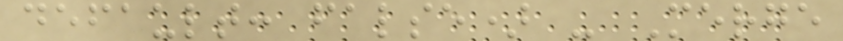default: false) - Merge
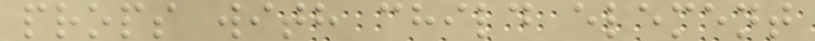props with child element
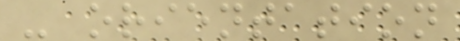- orientation
